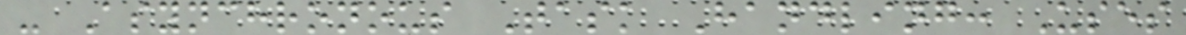- Asynchronous Task Handling: Uses
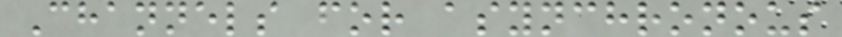Channels for asynchronous
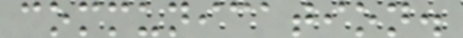communication.
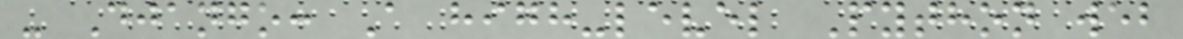- Django: A high-level Python web
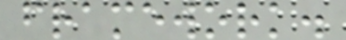framework.
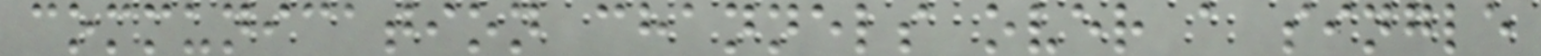communication channels over a single
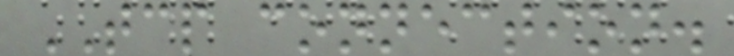TCP connection.
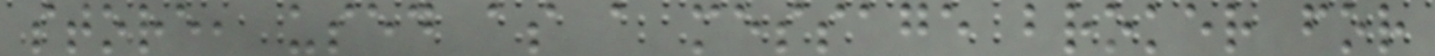store, used as a message broker for
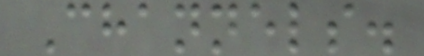Channels.
